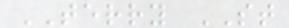TERRY ST
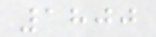1800
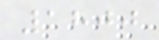1800
